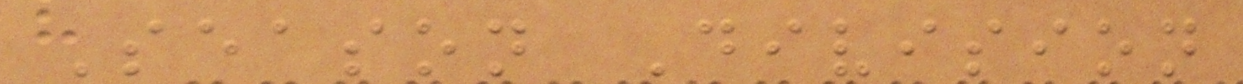Season Division
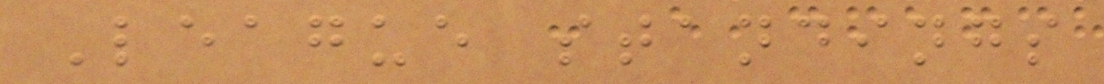League standings
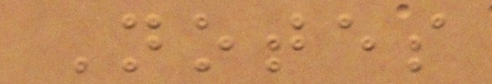Notes
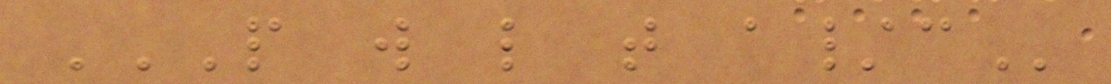P W L T A/C
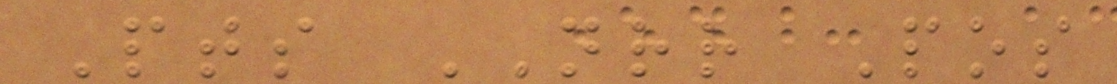Pts NRR Pos
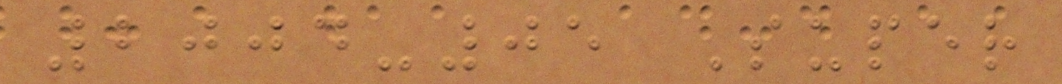2004-05 Super
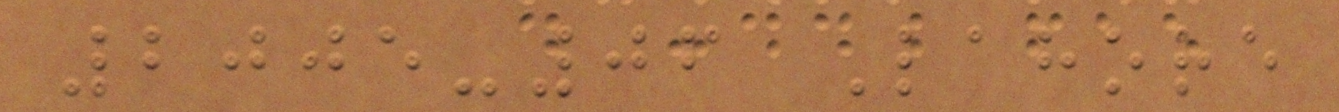2005-06 Lahore
